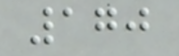170
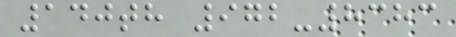140th 972-8383
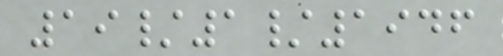19/1/1946
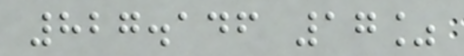827.146 17%
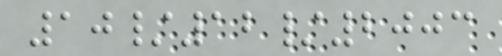10/12/2003
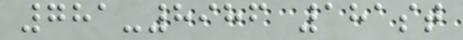781-8986 181st
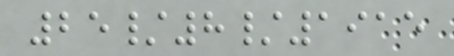25/8/1915
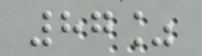87%
